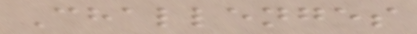Challenges
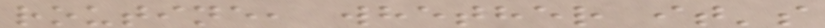routine, whether it's
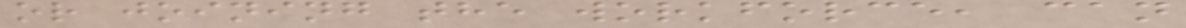or joining the workforce, can
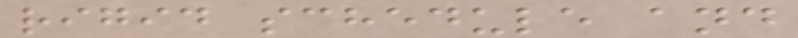rigid schedule and
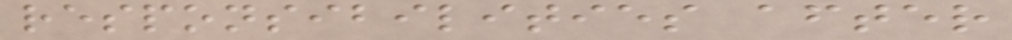responsibilities after
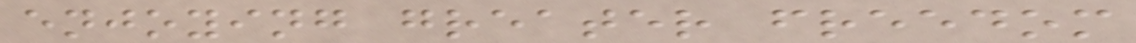enjoying greater freedom
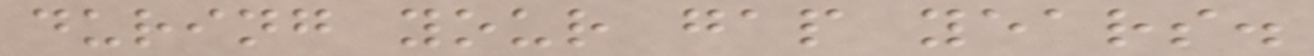during your gap years.
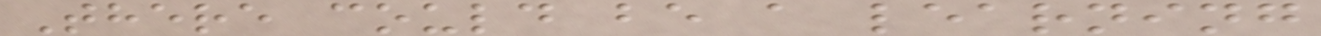There could be a learning
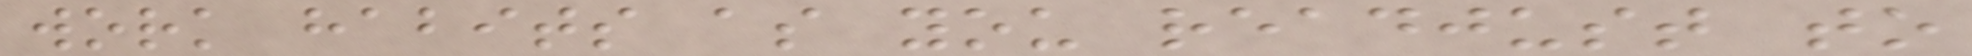work habits as you readjust to
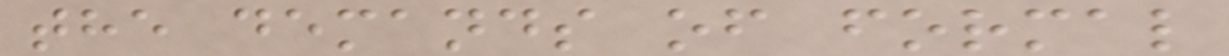the demands of formal
